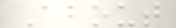About
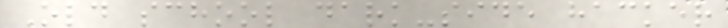Old school dark-side hacker
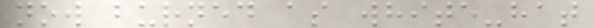now burned as white-hat
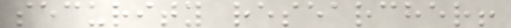security researcher!
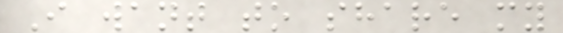I want to share my
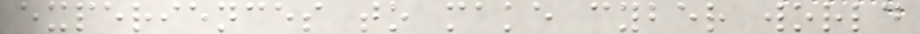experiences to make cyber world
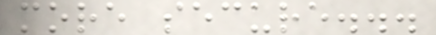more secure...
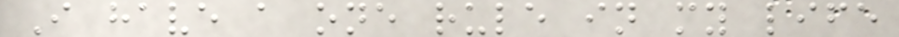I have a one rule in my life
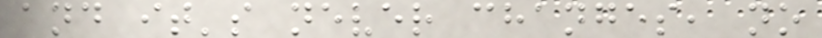and it's never changes, no
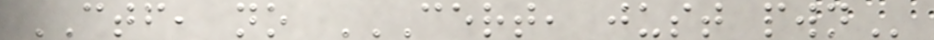CTF, no CERT, JUST PWN
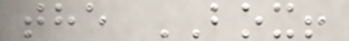the BOX!
